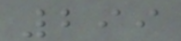299
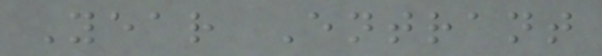Year Entrant
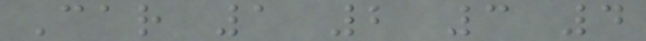Car 1 2 3 4
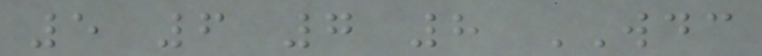5 6 7 8 WDC
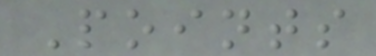Points
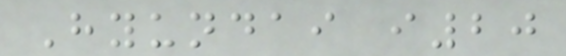Hyundai i20
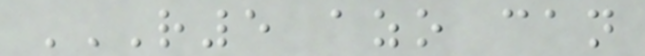R5 AZO CAN
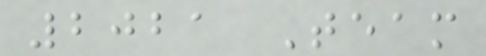2021 Team
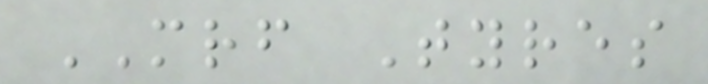MRF Tyres
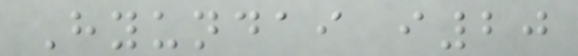Hyundai i20
